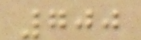700
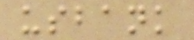usbank
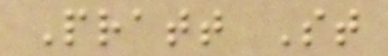Pratt St
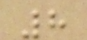8
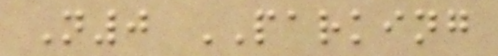N0 PARKING
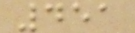451
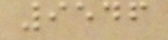9546
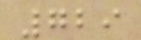729
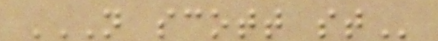N SCOTT ST
